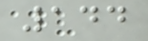144
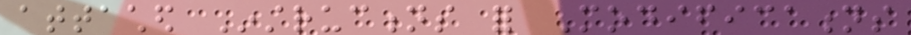attached Instructions for Modifications
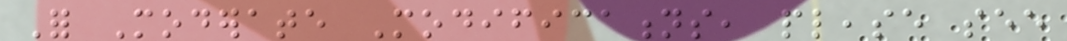For Moderate Modifications, please see
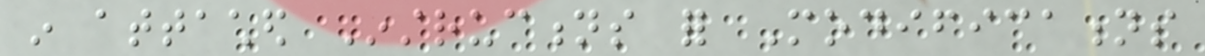in attached Instructions for Modifications
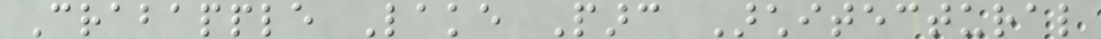Crabapple Lake Parc Architectural
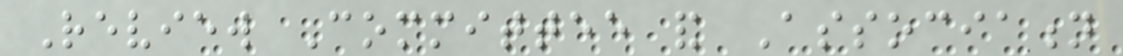Review Committee and Association
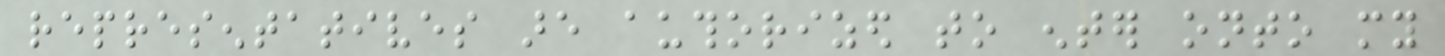representatives are authorized to enter onto my
